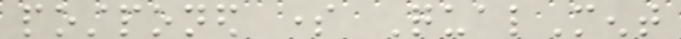postponed some QualMent
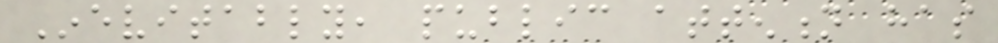Inevitably, public attention has
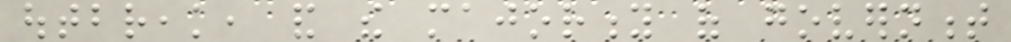outbreak, and the majority of government
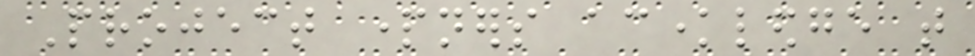Project partners acknowledge that
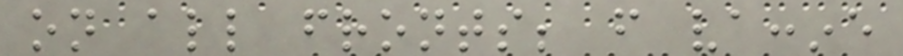on all fronts; from vaccine
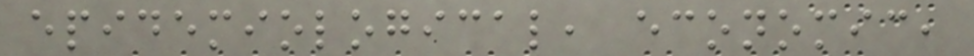epidemiological, economic,
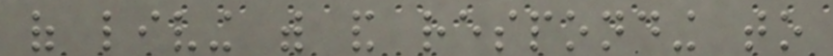of living with and responding to
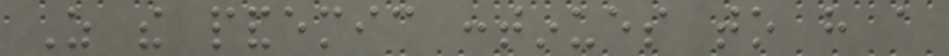As the pandemic continues to have a
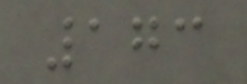173
